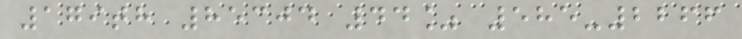179th 85304 44% 585-2266
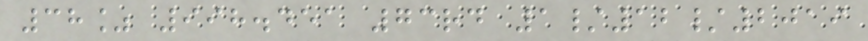38% 998.451 73rd 1/12/2019
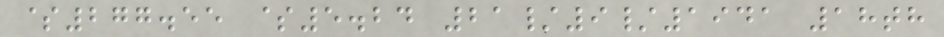$277.55 $5.24 21/9/1941 18th
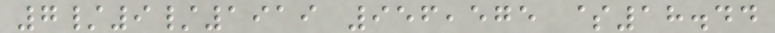7/9/1919 956,575 $18.44
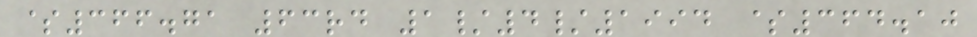$366.71 63rd 1/4/1994 $364.10
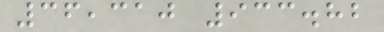36,310 933.82
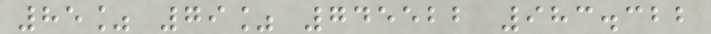85% 79% 745522 983.322
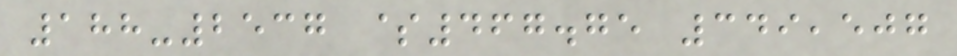188-2537 $467.75 349,507
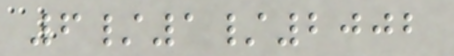6/1/2002
